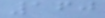160
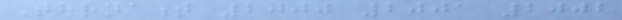Tournament 2000 2001 2002
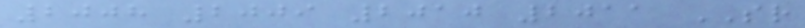2008 2009 2010 2011 SR
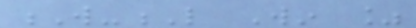W-L Win %
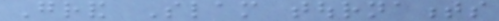Grand Slam tournaments
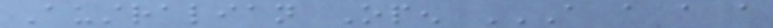Australian Open A A A A
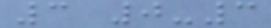3 0-3
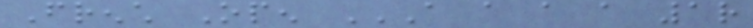French Open A A A A 1R
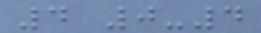4 0-4
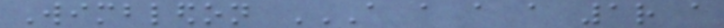Wimbledon A A A A 1R A
